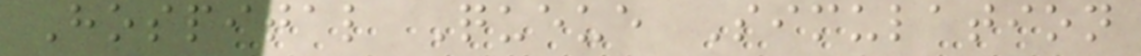Hospital Queue Simulation
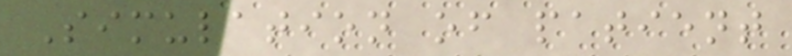Simulation of patient
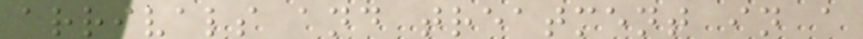arrivals and treatment in a
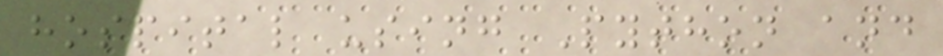hospital using Python and
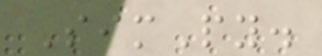SimPy.
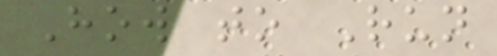How to Run
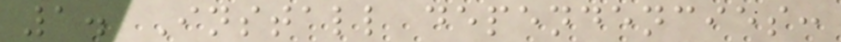1. Install dependencies:
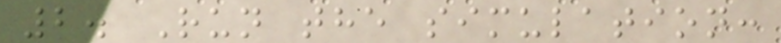2. Run the simulation:
